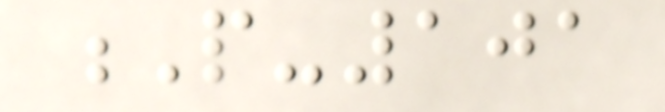P-101
